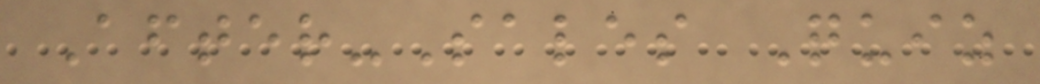After-Sales Quiz
